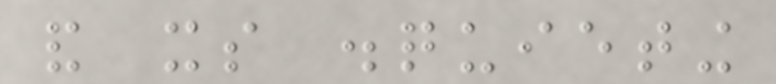and its disquieting
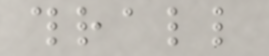thrall
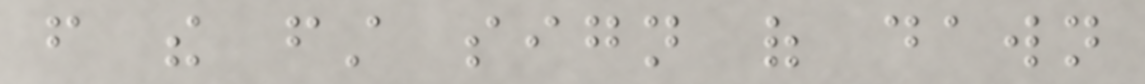from the first sign of dawn
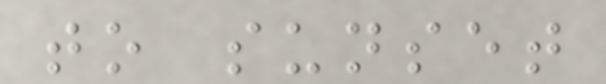to sunset
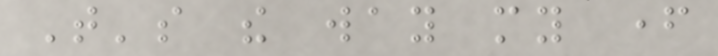That's the way my father
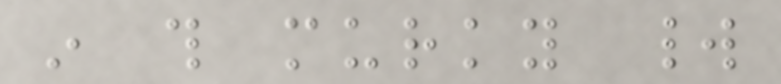in this murky world
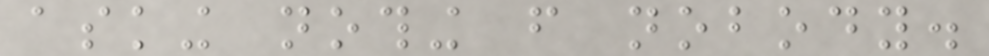asking nothing from nobody.
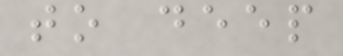to deep
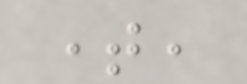time,
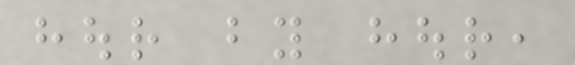hour by hour,
